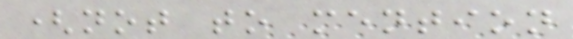(not to mention
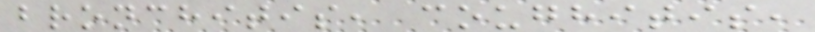bronchitis, coughitis,
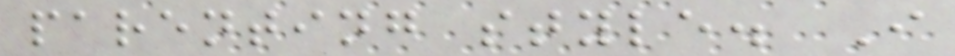parenting style. I
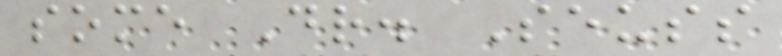some Dr. Seuss
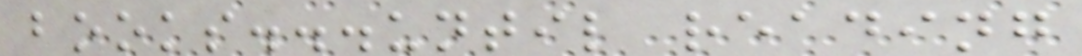books...until reading
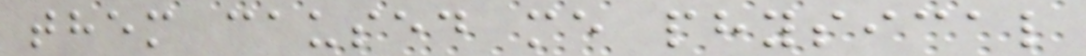them caused me physical
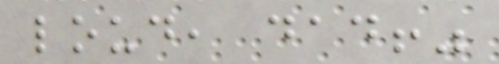loud, dad!"
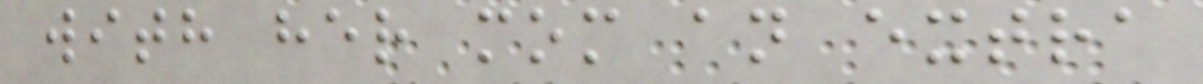with her mom an extra
